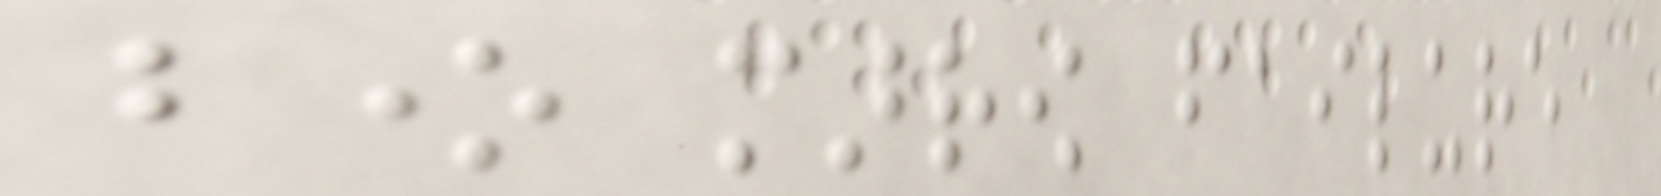bone marrow failure
